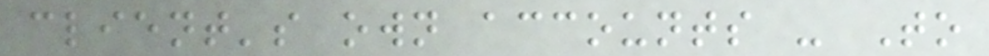client's own accounts - To
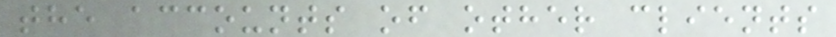the accounts of other clients
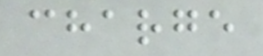charge
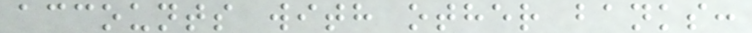accounts with other banks:
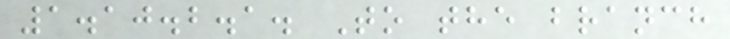1.10.2.1. To the branch
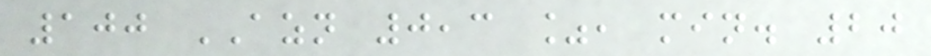100 AZN 0,3 %, min. 20
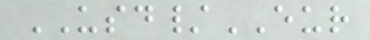USD/EUR
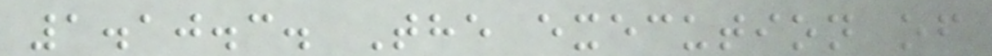1.10.3. The execution of
